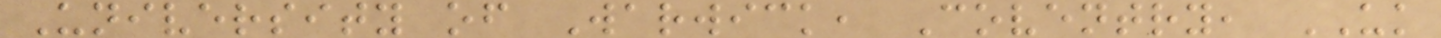University of Warwick, Coventry, UK
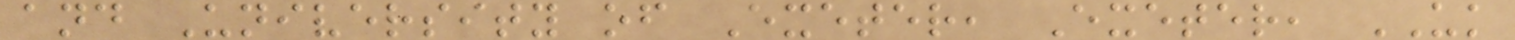and University of Exeter, Exeter, UK
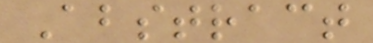Abstract
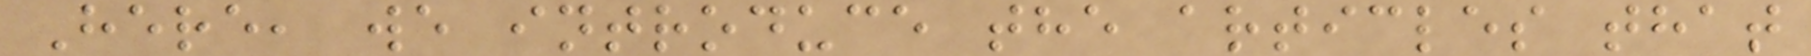Here, we introduce the articles that
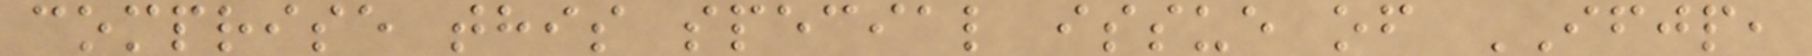comprise this special issue of IFJP,
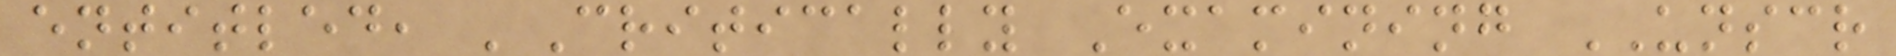entitled, 'Critically Examining UNSCR
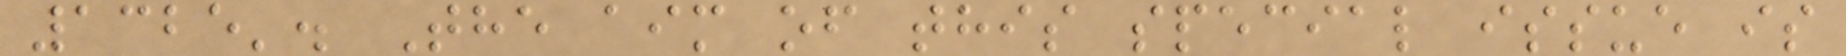1325'. The aim of this special issue is
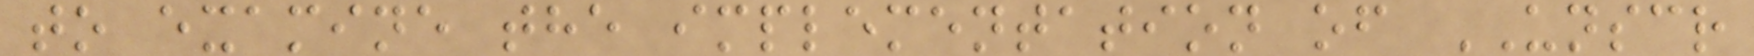to examine the implementation of UNSCR
